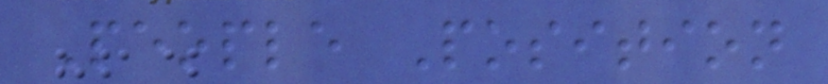People Position
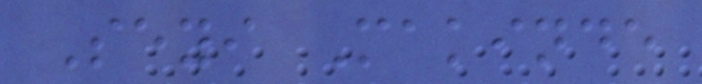Seyi Makinde
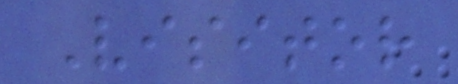Visitor
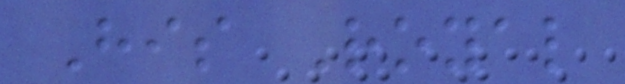His Royal
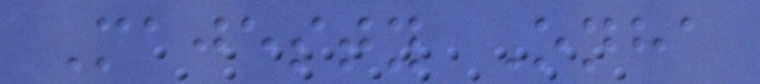Majesty Onha
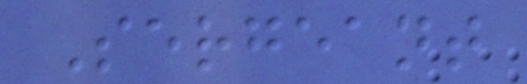Sergeant
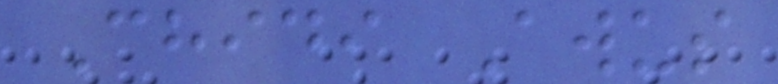Chidi Awus
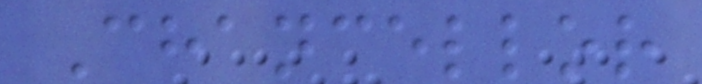Chancellor
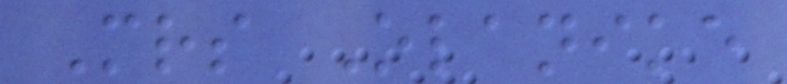Mrs Olanike
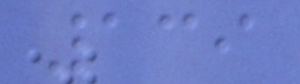139
